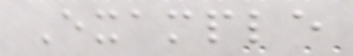Example
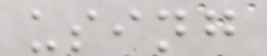using
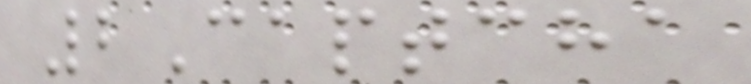2Captcha
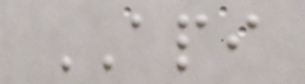API
